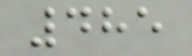485
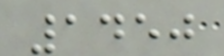1450
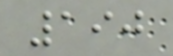190
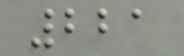221
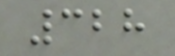328
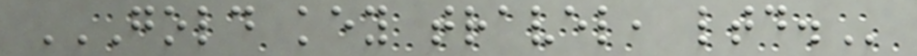GOLD KEY TRAVEL, LTD.
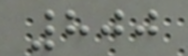800
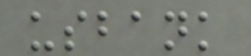usbank
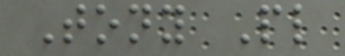Tony Pl
